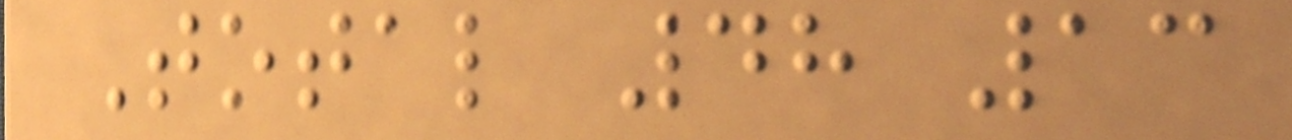Total 48 13
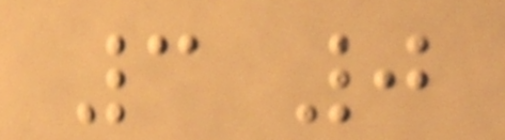3 0
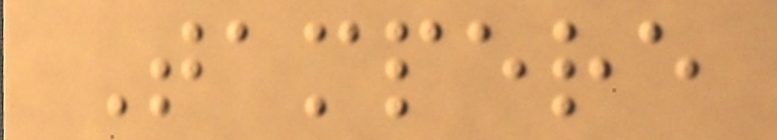Tampere
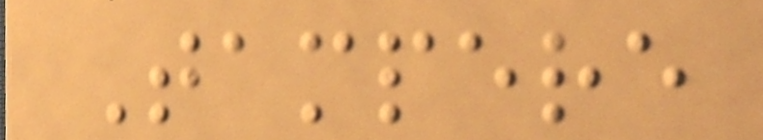Tampere
